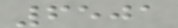6501
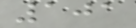101
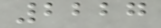2227
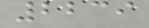2239
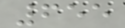655
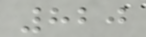820
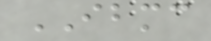IBMC
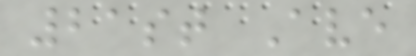21st Ave
